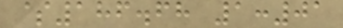$186.68 1:01
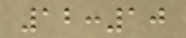12:10
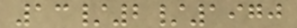13/2/1970
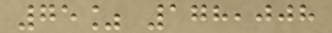75% 178,008
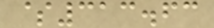$313.63
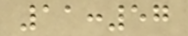11:57
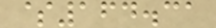$164.31
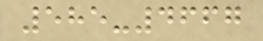585-4667
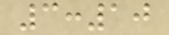3:10
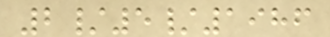2/5/1986
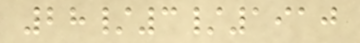28/3/1910
